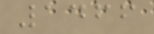1466
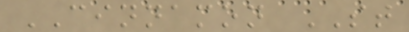CINNAMON ST
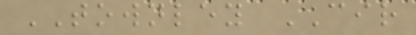TOWNLEY CIR
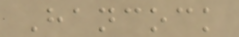Hancock
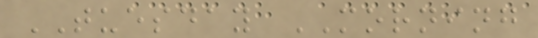TUESDAY MORNING
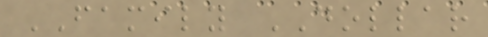FAMILY DOLLAR
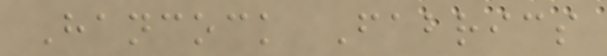Hancock Fabrics
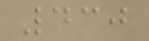430
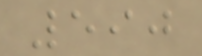590
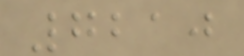7210
